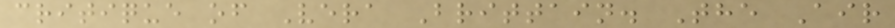critique of Vera Brittain. The Air
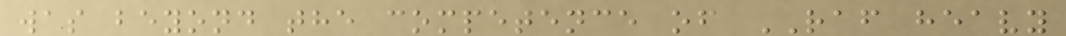was beyond the competence of RAF heavy
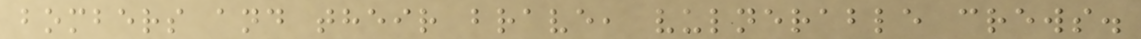bombers and their brave, vulnerable crews.
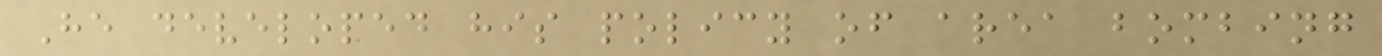He developed his policy of area bombing
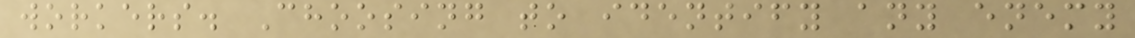workers. Choosing to identify any enemy
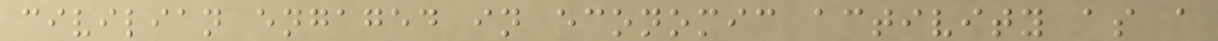civilian engaged in economic activity as a
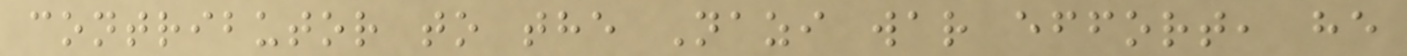contributor to the Nazi war effort, he
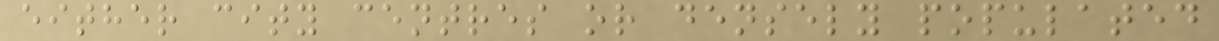either city centres or densely populated
